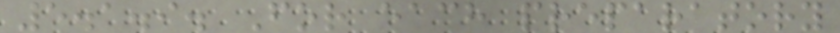5.1.9. For each preparatory
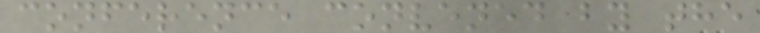conference convened by the
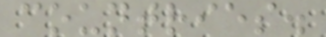countries.
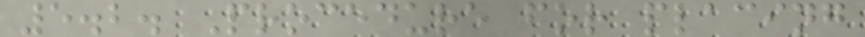5.2. Procedure for placing
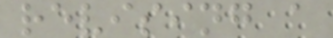revising a
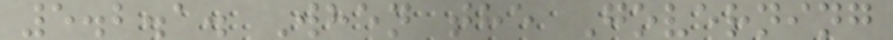5.2.1. When the Governing
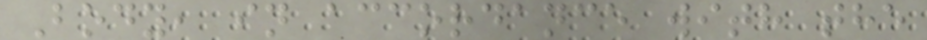Body, in accordance with the
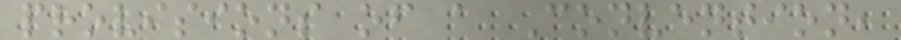provisions of a Convention,
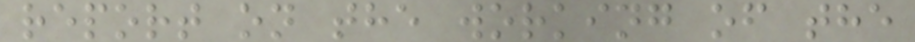report on the working of the
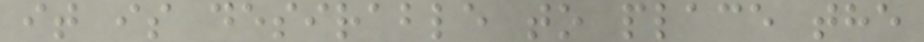it is desirable to place the
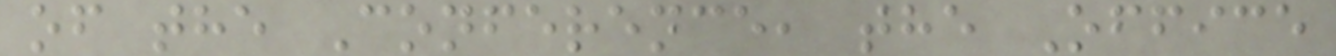of the Conference, the Office
